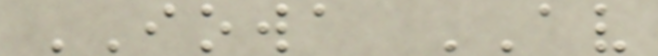IOWA AV
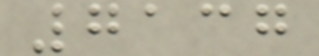7137
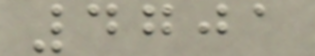4701
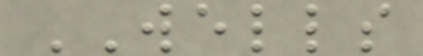WELLS
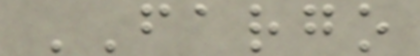FARGO
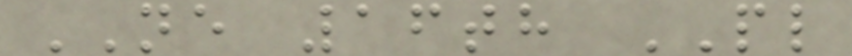NE 16th PL
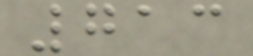713
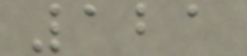121
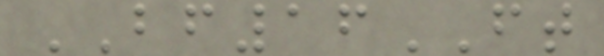BF16FT
